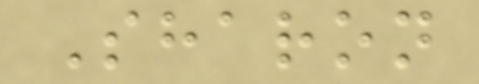Sharon
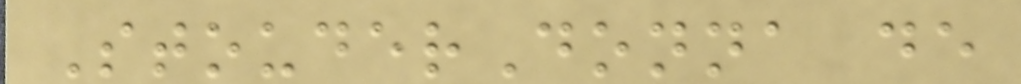StouderDonna de
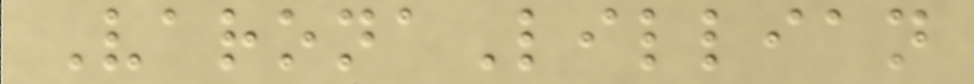VaronaLillian
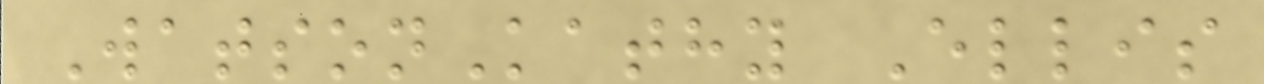WatsonKathy Ellis
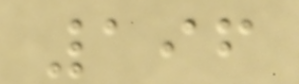196
